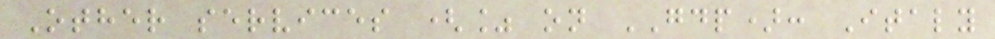Other services (% on GDP): Italy
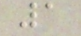1
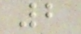2
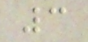3
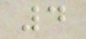4
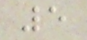5
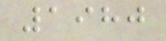1980
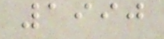1990
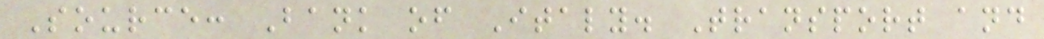Source: Bank of Italy. Transport and
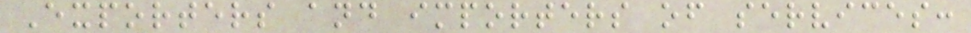Exporters and importers of services:
